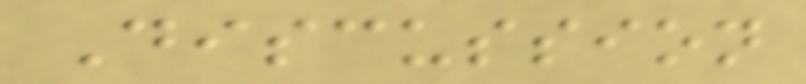Discussion
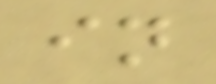in
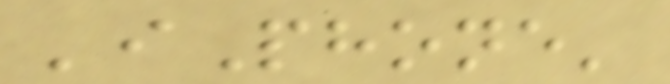'iPhone'
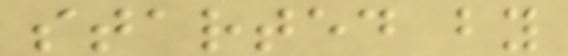started by
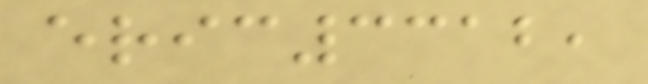eric3312,
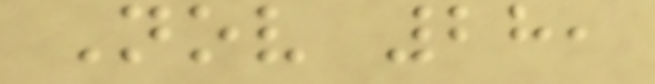Nov 28,
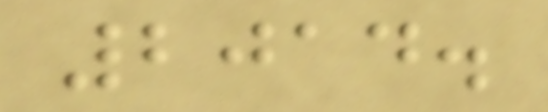2014.
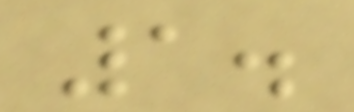1.
